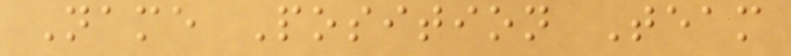Name Position Team
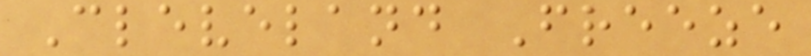Cleveland Freeze
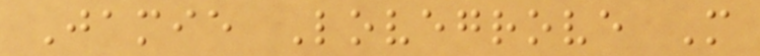Jamie Lovegrove M
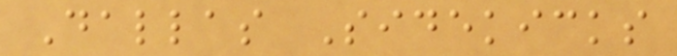Dallas Sidekicks
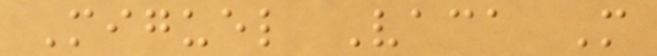Miguel Vaca M
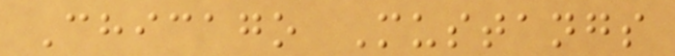Chicago Mustangs
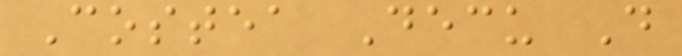Costea Decu D
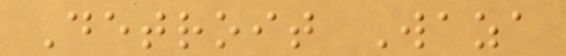Detroit Waza
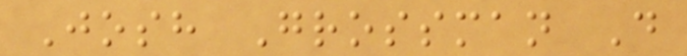Josh Grossman D
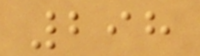298
